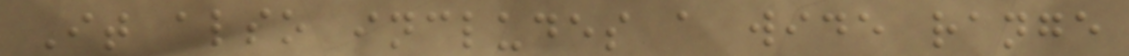It also includes a wide range
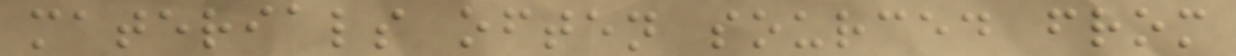materials often sourced from
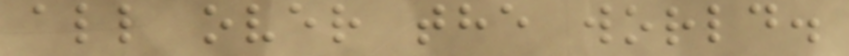all over the world.
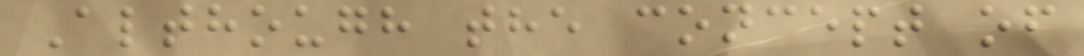Although the concept of
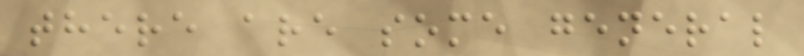there are some general
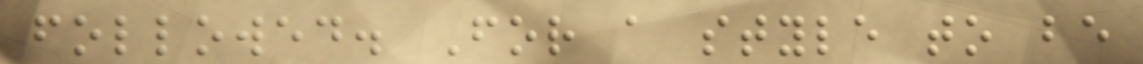followed. For a style to be
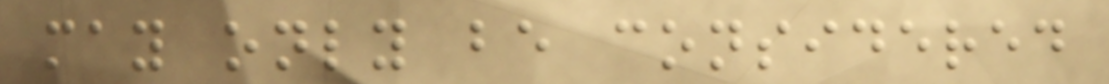may only be considered
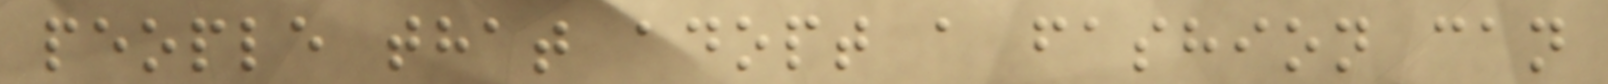people that adopt a fashion can
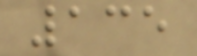135
